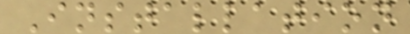Installation
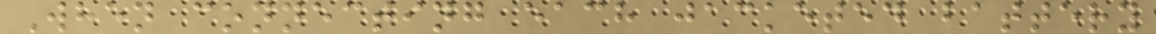When connecting each jacketed battery
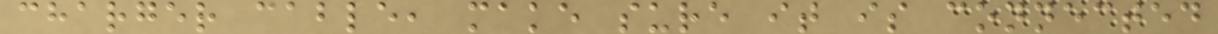charger cable, make sure it is connected
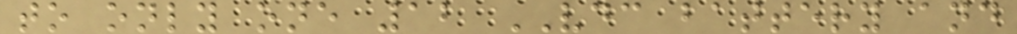to only one 12 VDC battery and
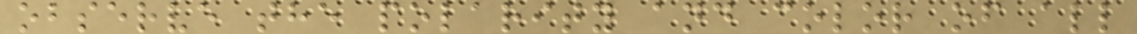observe the polarity and color of all
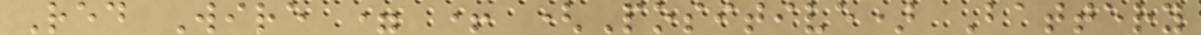Red Wire = + (Positive) Battery
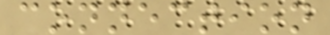connection
